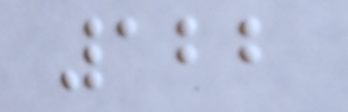122
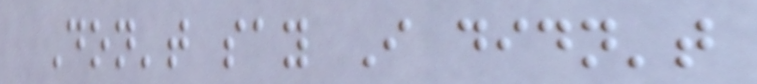Don't say I didn't
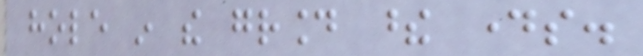hole in the ground these days.
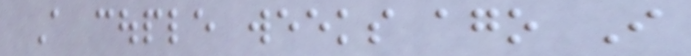A couple weeks ago I
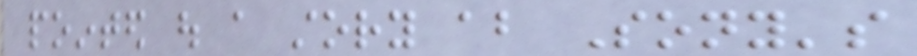pointed out a story about Sony's
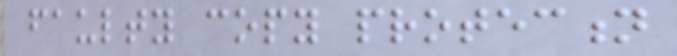faulty copy protection
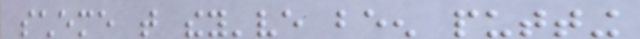scheme that they've been putting
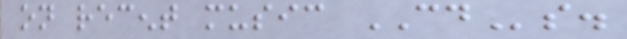on recent music CDs.
